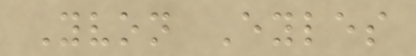Yvon Eyles
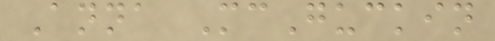Anna McGuckin
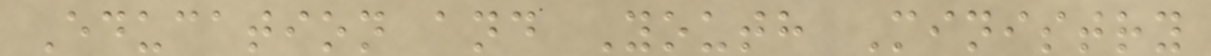Education and Youth Ministry
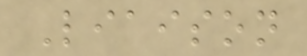Liaison
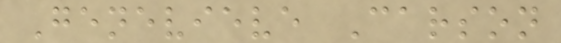Genevieve Carson
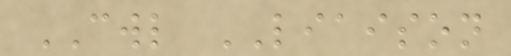CWL LIAISON
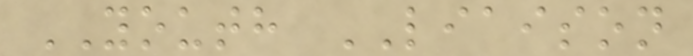YOUTH LIAISON
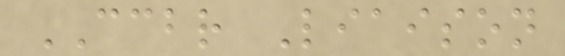CCBR Liaison
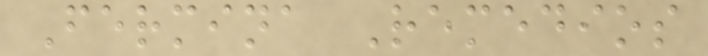Fermina Remedios
